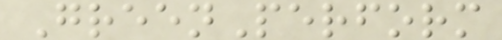GreenPerform
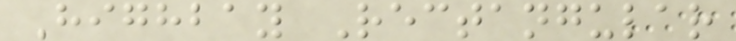Highbay Rectangular
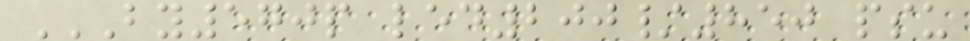BY570P LED200/850 PSU
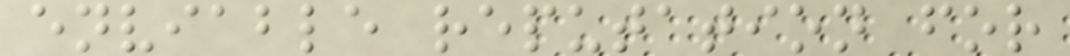enviable reputation for
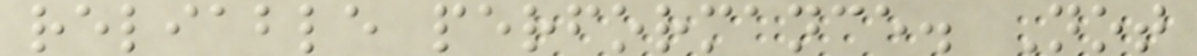reliable performance. Not
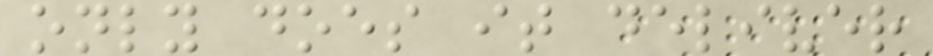only does it deliver
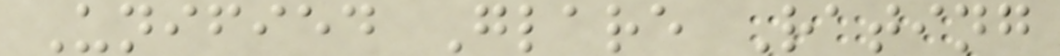Unified Glare Rating
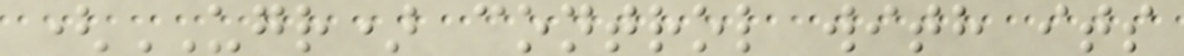(UGR) control with its
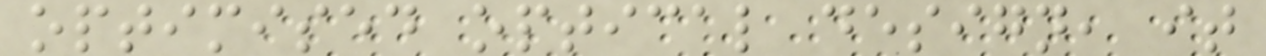optimised optical design, it
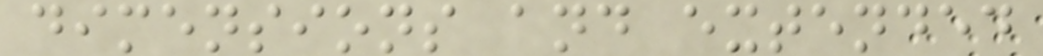dimensions and extended
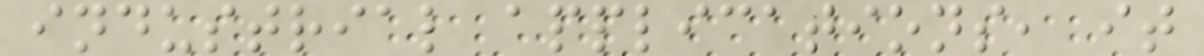industrial applications, it
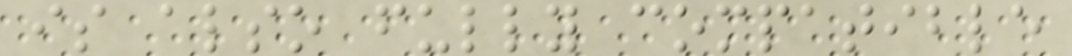is also fully compatible
